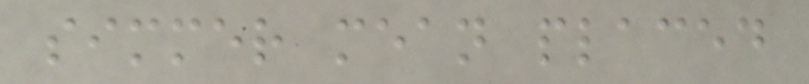simmer mean placed
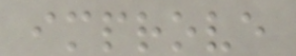improve
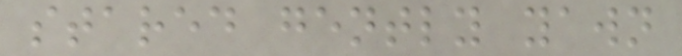stared gently yawn
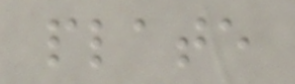plate
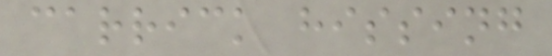carrick hissing
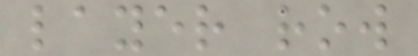layer row
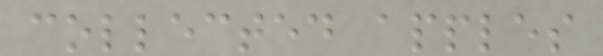collected apples
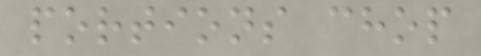portions chop
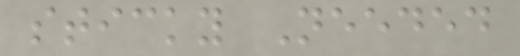sticky Needed
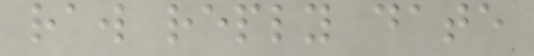raw reply date
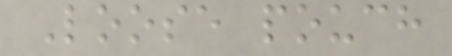Loose pouch
